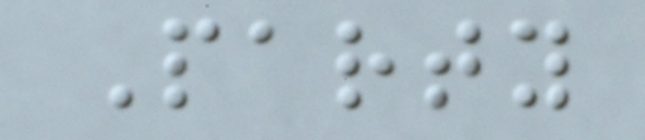Party
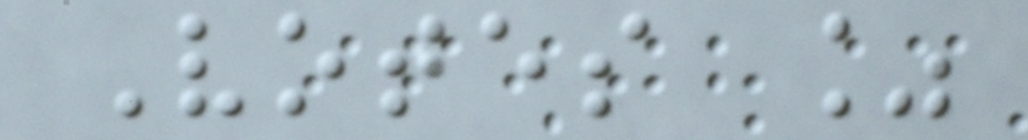Votes %
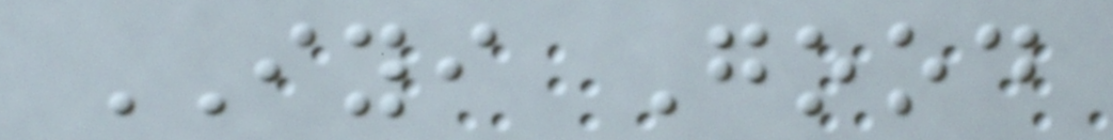IYI Good
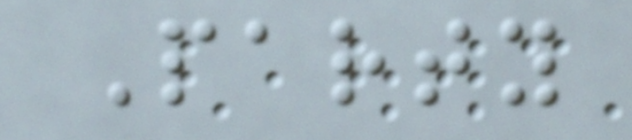Party
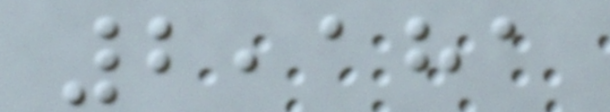2,181
